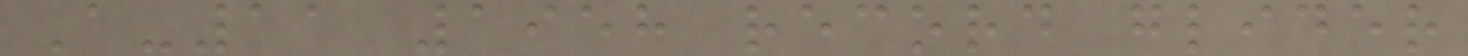A-11 1958 record glider
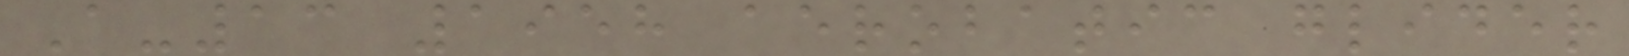A-13 1958 aerobatic glider
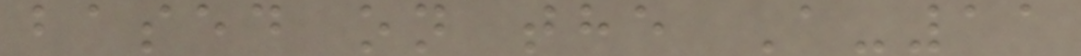based on the A-11
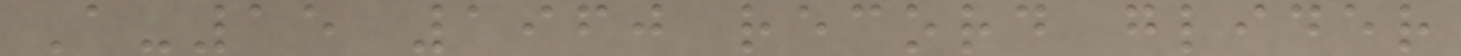A-15 1960 record glider
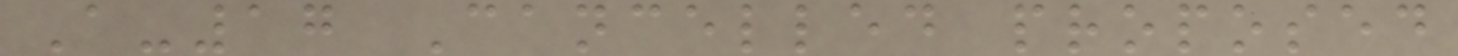A-17 Cancelled proposed
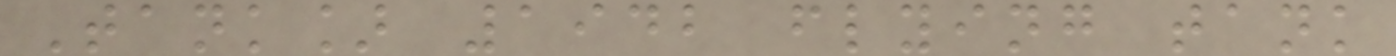Tank] 1942 flying tank
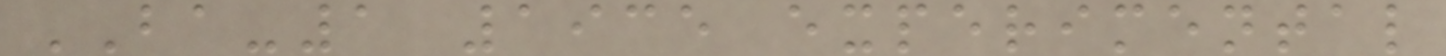BA-1 1935 experimental
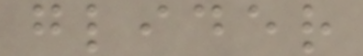glider
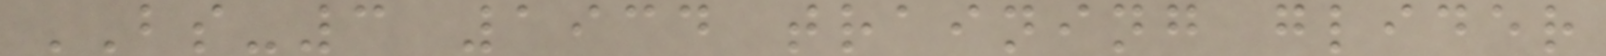BS-3 1934 training glider
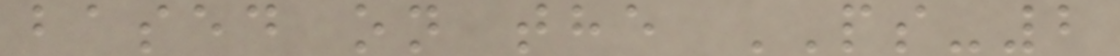based on the PS-2
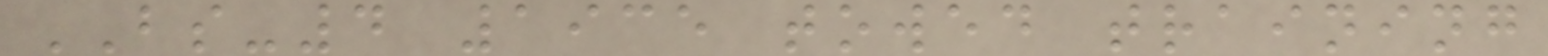BS-4 1935 towed training
